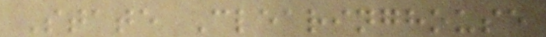State Clearinghouse
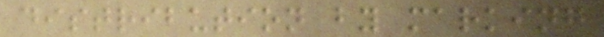distribution by marking
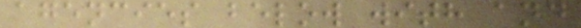agencies below with and
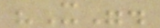"X".
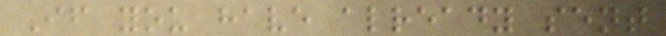If you have already sent
